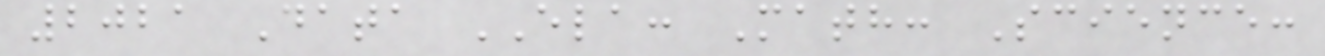2021 Data ELA: Math: Science:
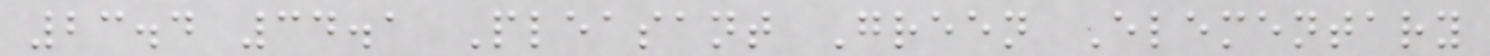23.4 34.1 Pleasant Green Elementary
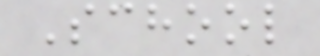School
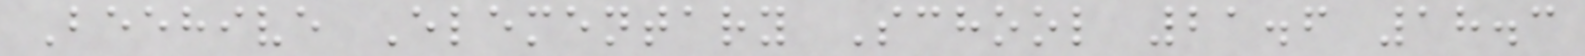Beehive Elementary School 21.6 18.3
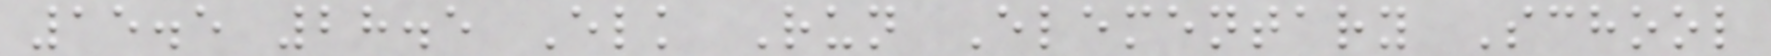15.5 28.5 Elk Run Elementary School
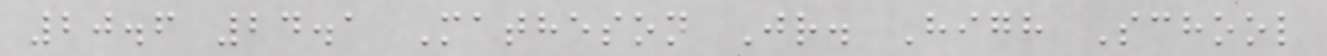20.6 24.1 Matheson Jr. High School
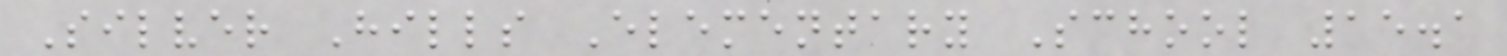Silver Hills Elementary School 15.1
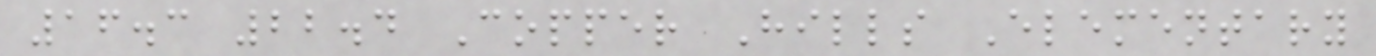16.3 22.4 Copper Hills Elementary
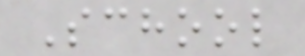School
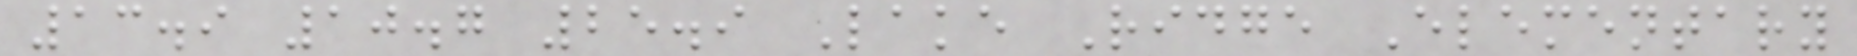13.9 10.7 25.9 Lake Ridge Elementary
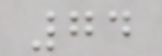74
